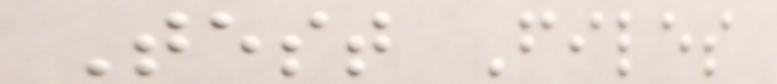Test Files
